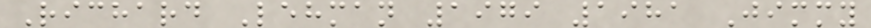Richard Lehman 1979 1981 Jimmy
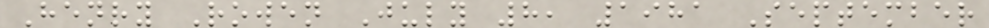Henry Rowen July 8, 1981 September
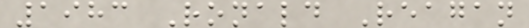1983 Ronald Reagan
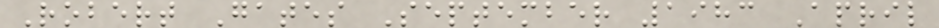Robert Gates September 1983 April
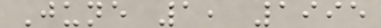June 1, 1995
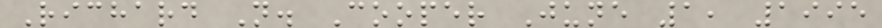Richard N. Cooper June 1, 1995
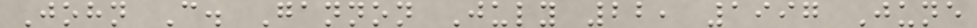John C. Gannon July 22, 1997 June
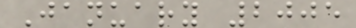January 2005
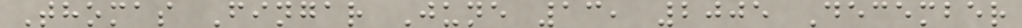Thomas Fingar June 13, 2005 December
